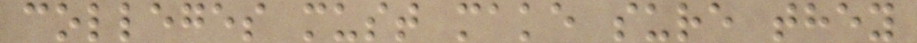colleges must make sure they
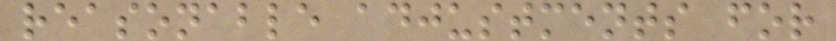reasonable adjustments for
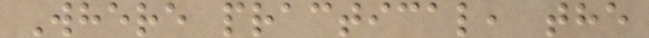Where practical, the
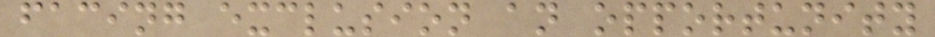facing exclusion an opportunity
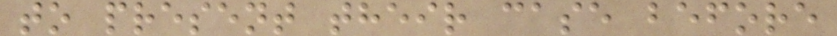to present their case before
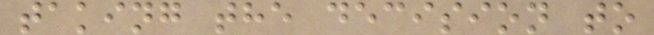taking the decision to
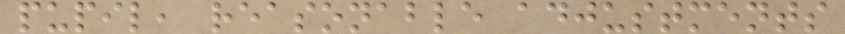pupil, reasonable adjustments
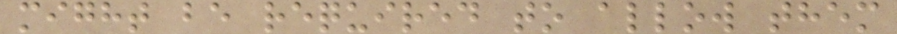might be required to allow them
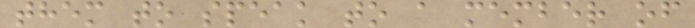them to speak to a member of
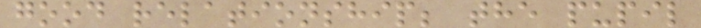good relationship; the pupil
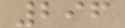296
